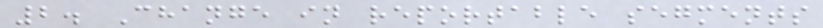2. Change in reportable segments
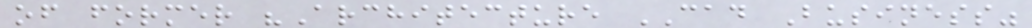of former "Architecture CAD Business"
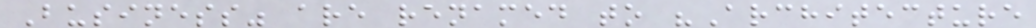Business" are renamed to "Architecture
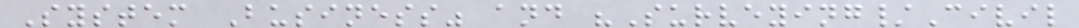System Business" and "Surveying/Civil
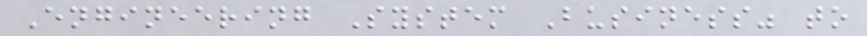Engineering System Business" to
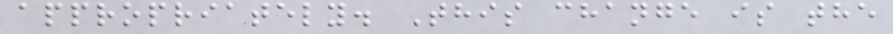appropriately. This change is the
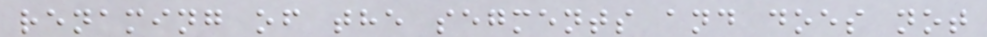renaming of the segments and does not
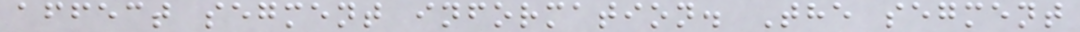affect segment information. The segment
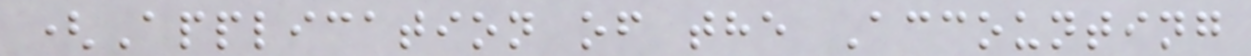(Application of the Accounting
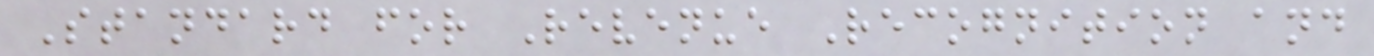Standard for Revenue Recognition and
